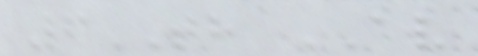6TH AV
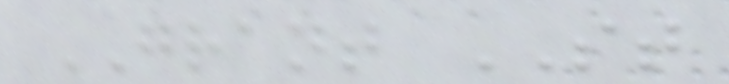GRANT ST
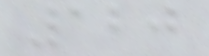120
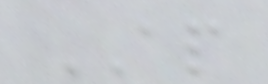AP
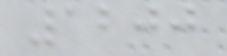1200
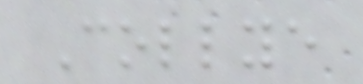Collye
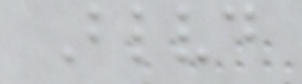Blvd
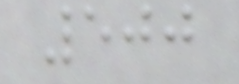500
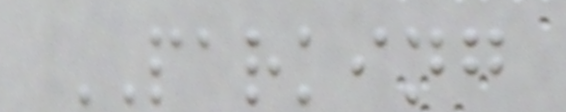PARKING
